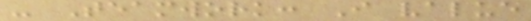- Teamwork: I value
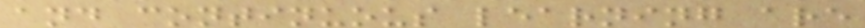and continuous learning are
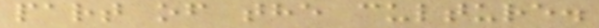part of the culture.
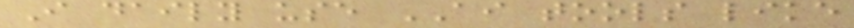I daily use AI tools like
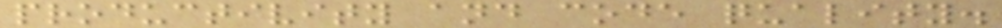productivity and code quality.
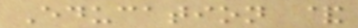Education &
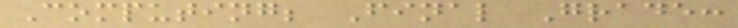Computing; Final Grade:
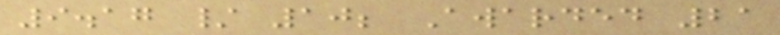9.17 / 10; Awarded 21
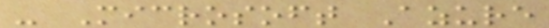- Microsoft Azure
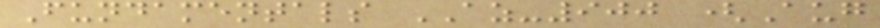Fundamentals AZ-900 (Aug
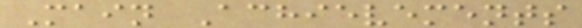Main Achievements
